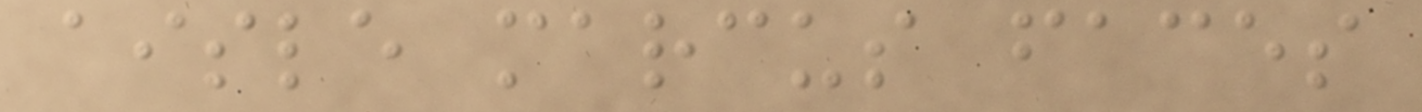aisle marcus faces
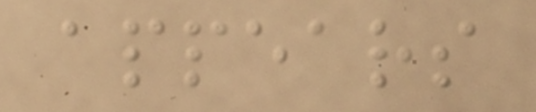appears
